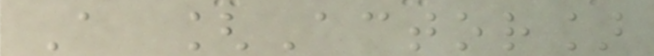A [Actor]
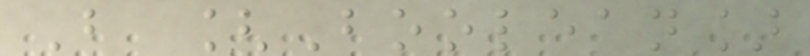B [Boolean]
